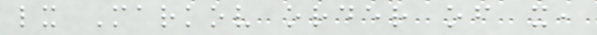lx Markov order of x,
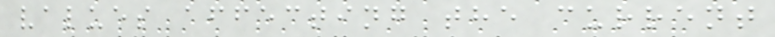values affecting the current
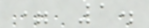= 1.
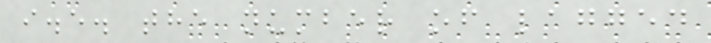i.e. the number of lagged
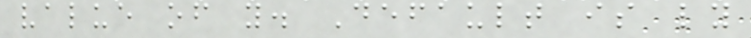value of y. Default is ly
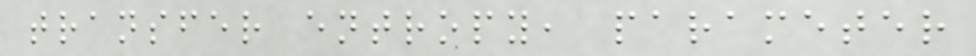transfer entropy, parameter
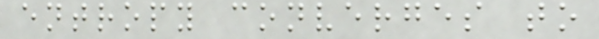entropy converges to
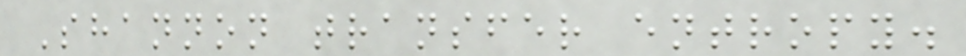Shannon transfer entropy.
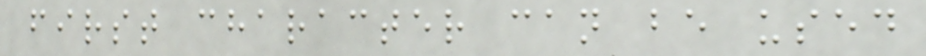first character can be used
